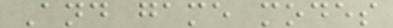And game modes
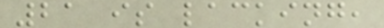21 is lacking,
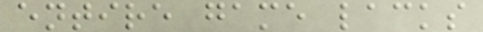entire game lacks
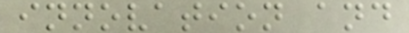innovation and
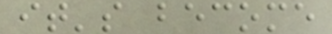it's become
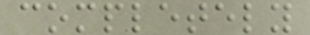completely
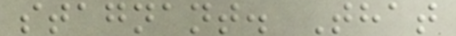stagnant. That
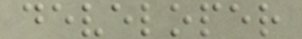developer
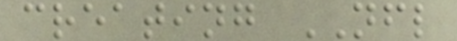creating NFL
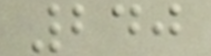240
